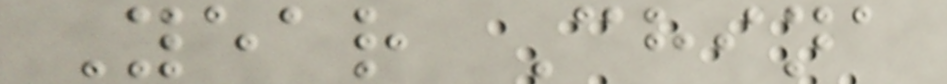Year China
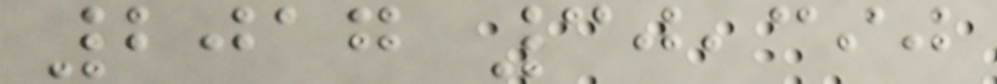2017 30,390
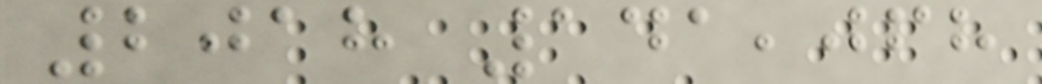2018 141,068
